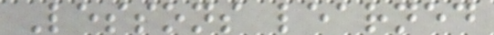Lessons learned
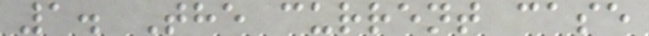1. The current case
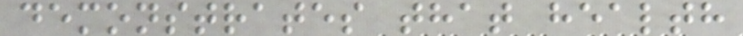demonstrates that health
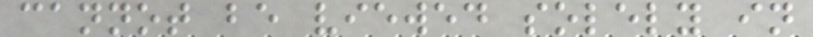cannot be viewed solely in
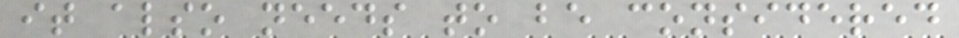it also needs to be considered
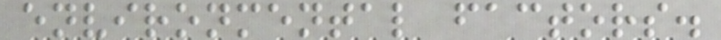environmental factors.
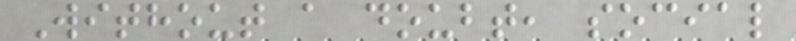Without a doubt, social
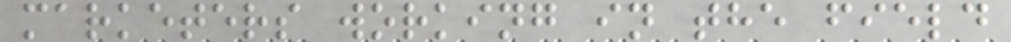marketers working in the field
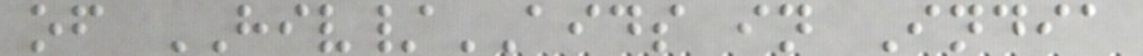of HIV/AIDS in India
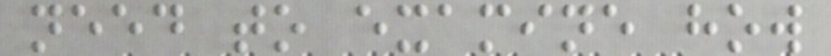need to examine how
